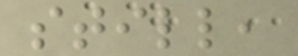still,
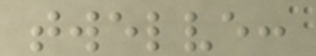twelve:
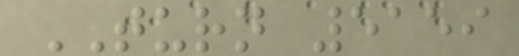TURN 5159
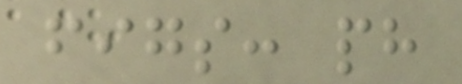figs: ph
